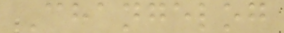Changelog
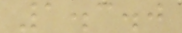1.3.0
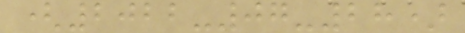(2022-07-28)
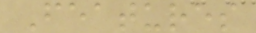Features
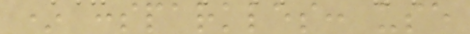* :sparkles: use
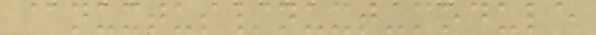@nuxtus/nuxt-module
